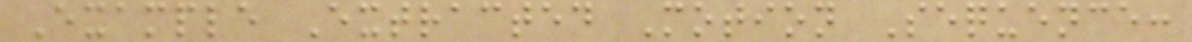Example Extracted Motion Sequence:
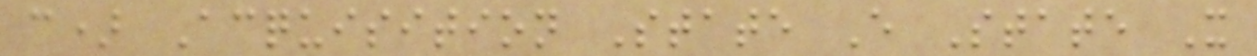c) Acquisition State E State X
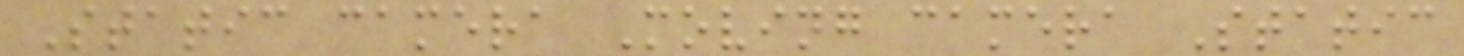Static camera Moving camera Static
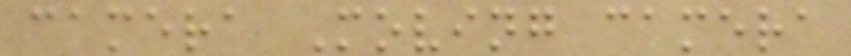camera Moving camera
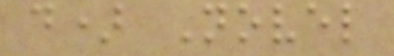d) Novel
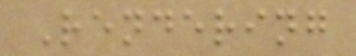Rendering
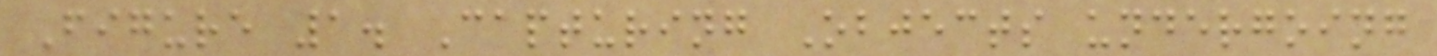Figure 1. Capturing Objects undergoing
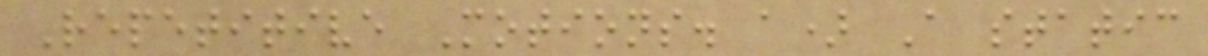Repetitive Motions. a) A static
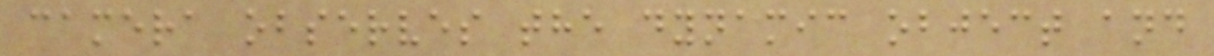camera observes the dynamic object and
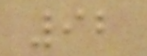92
